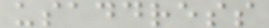usaddress
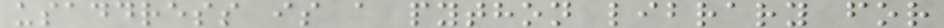usaddress is a python library for
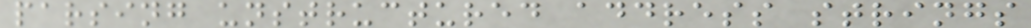parsing unstructured address strings
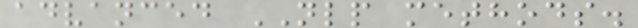advanced NLP methods.
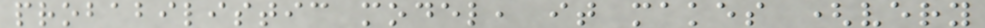probabilistic model, it makes (very
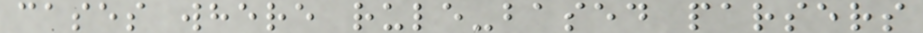cases where rule-based parsers
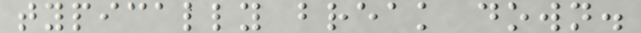typically break down.
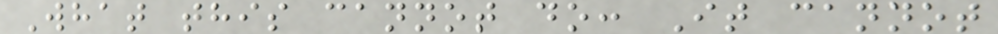What this cannot do: It cannot
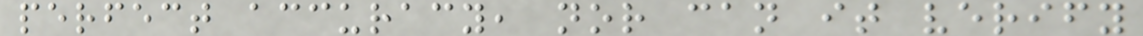perfect accuracy, nor can it verify
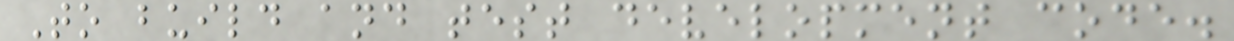To build and test development code.
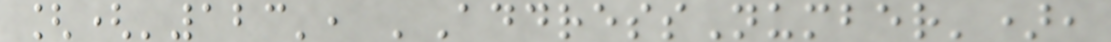[('123', 'AddressNumber'),
